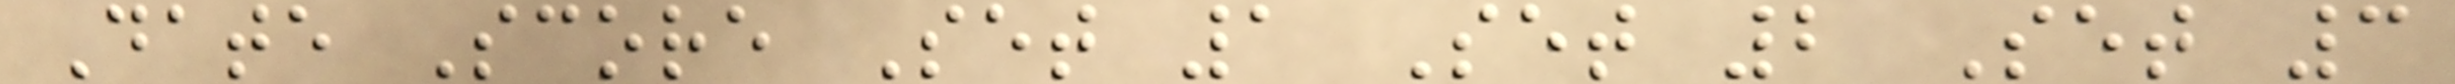Date Score Set 1 Set 2 Set 3
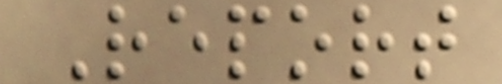Report
